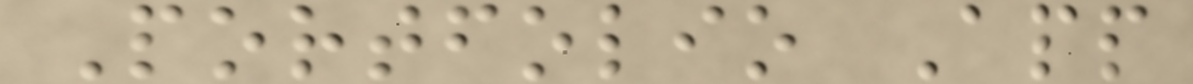Portfolio App
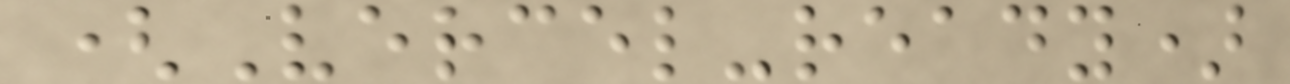(Vercel-ready)
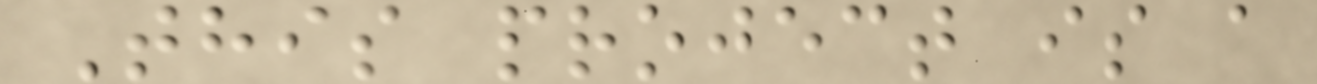This project is a
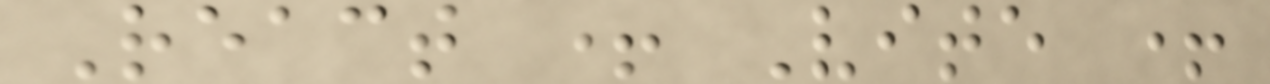React + Vite +
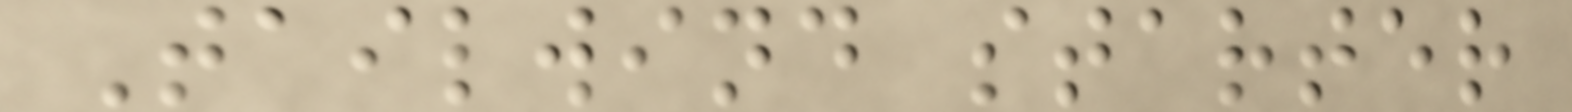Tailwind starter
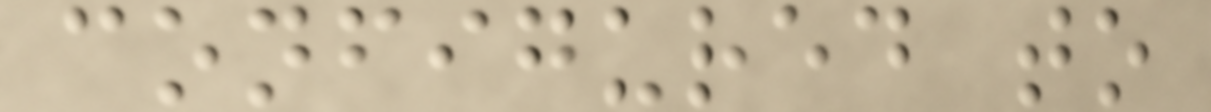configured to
